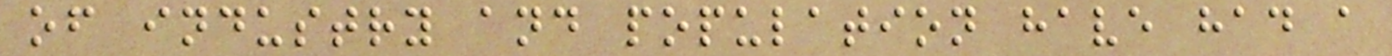of industry and population have had a
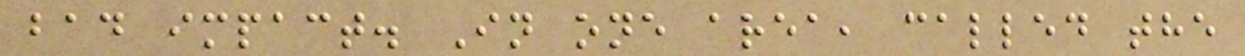bad impact. In one area, called the
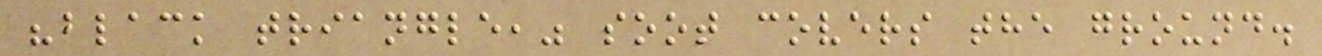"black triangle," soot covers the ground.
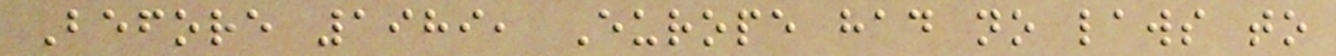Before 1989, Europe had no laws to
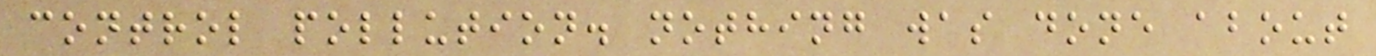control pollution. nothing was done about
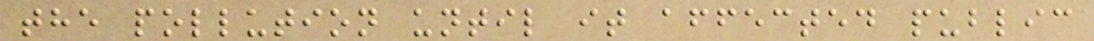the pollution until it affected public
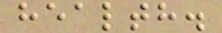health.
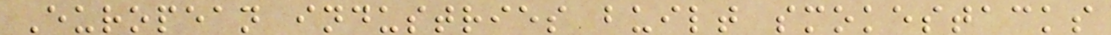European industries built smokestacks
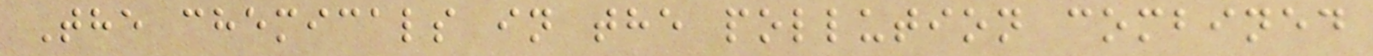The chemicals in the pollution combined
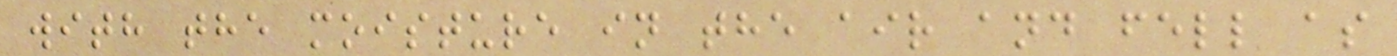with the moisture in the air and fell as
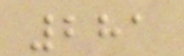281
